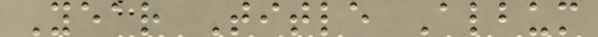Year Title Album
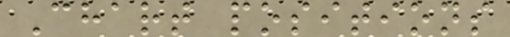Chart positions
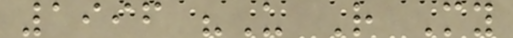1996 "U R My
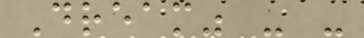Dream" - -
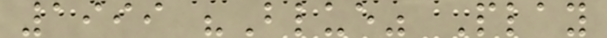1999 "Blue" Play
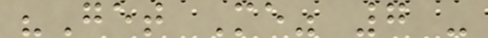"Get Me" 7 -
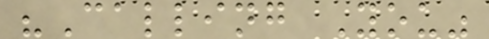"Calling You"
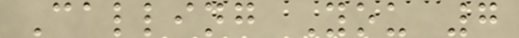Calling You 7
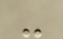-
